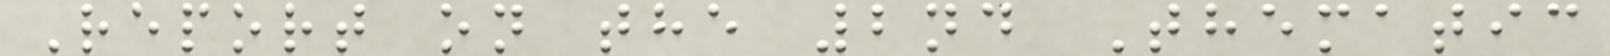Report on the 2nd Thematic
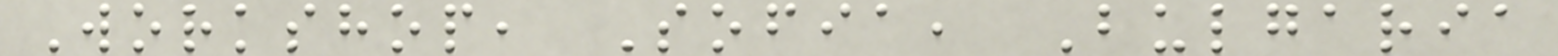Workshop, Sofia, Bulgaria
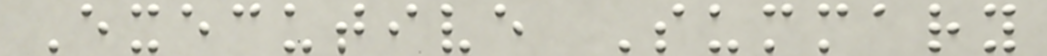Executive Summary
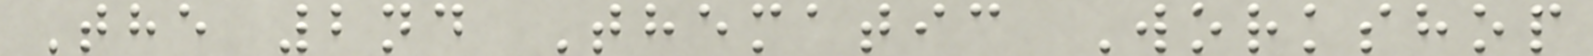The 2nd Thematic Workshop
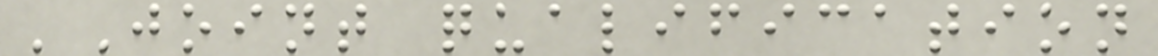'Joint qualification
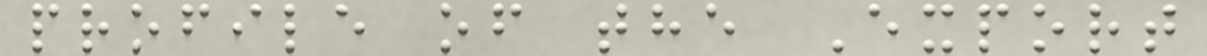profile of the Export
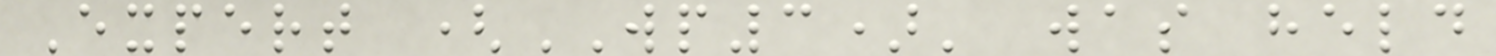Expert (WP3)' was held
